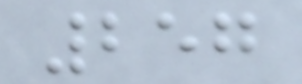257
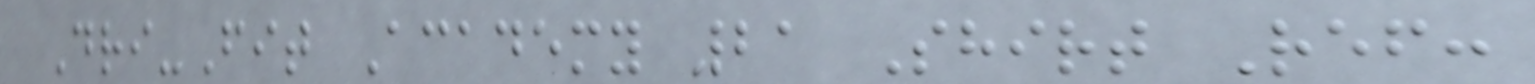Dri-Fit Academy 21 Shirt Ref:
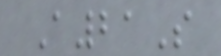A21S
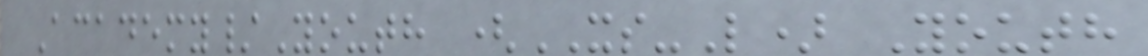Academy/Youth (XS-L) Youth
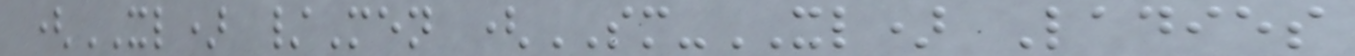(XL) /Men (SM-XL) Ladies
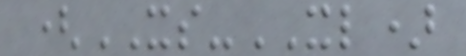(XS-XL)
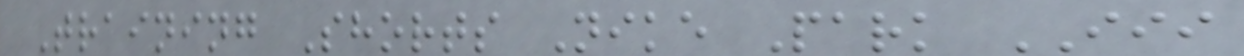Training Shorts Nike Park III
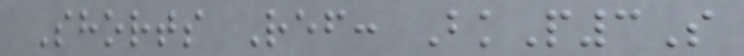Shorts Ref: BkP3S
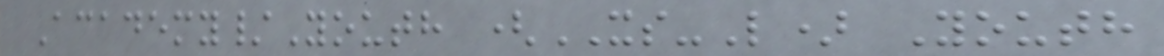Academy/Youth (XS-L) Youth
